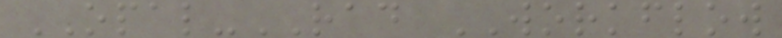OPAL-RAD WORKFLOW
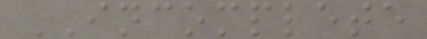INCOMPLETE
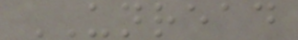UNREAD
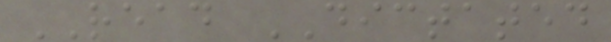READ DICTATED
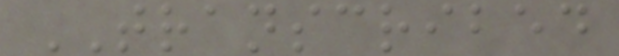TRANSCRIBED
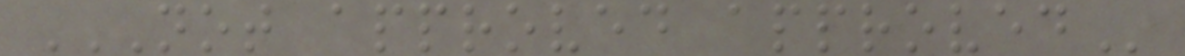NOT APPROVED APPROVED
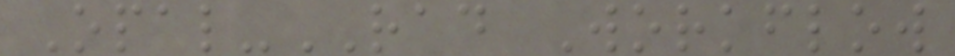Opal-RAD Workflow
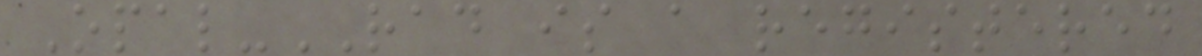Opal-RAD is a registered
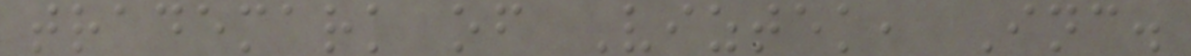trademark of Viztek, Inc.
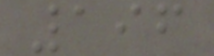196
